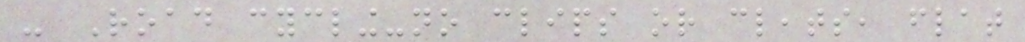- Road cycling-no clips or cleats, flat
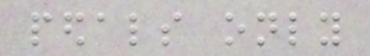pedals only
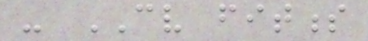- CV fitness
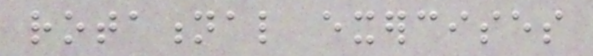rotational exercises
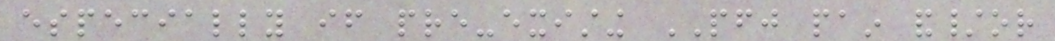especially if pre-existing PFJ pain and/or
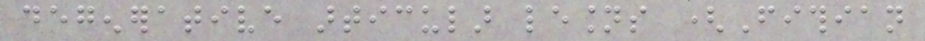degenerative articular lesions (Fithian
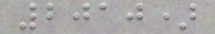2010)
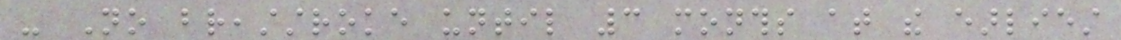- No breaststroke until 3 months at the earliest
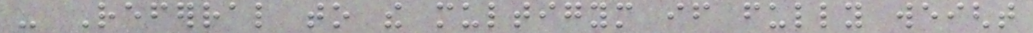- Referral to the multigym if fully weight
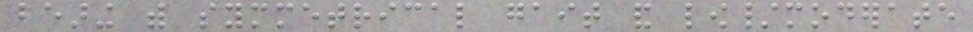bearing with symmetrical gait and low/moderate
